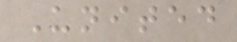United
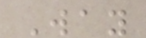Way
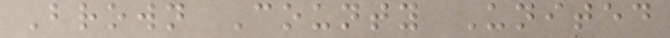Brown County United
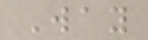Way
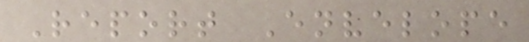Report Envelope
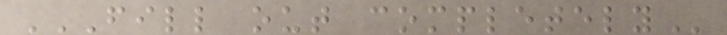FILL OUT COMPLETELY
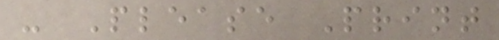- Please Print
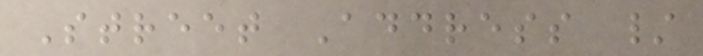Street Address /
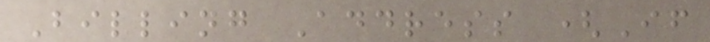Billing Address (If
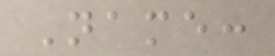Name:
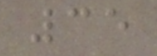35
